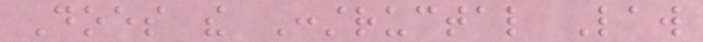Does the Constructal Law
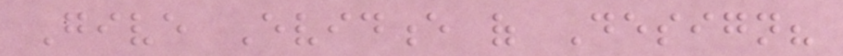Give Evidence of Design?
